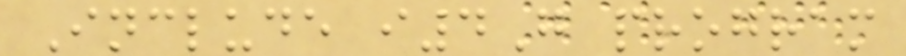Include i4G program
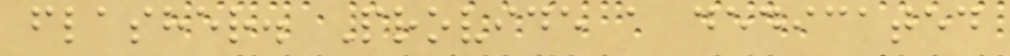flasher. Provide a dedicated
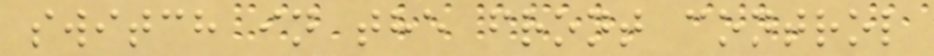switch in the front control
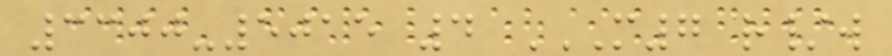3300-5015 4 M7 R/W
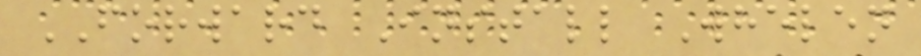FORWARD Install Whelen
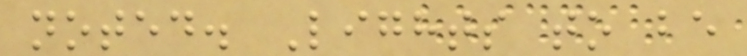noted. Lights to be
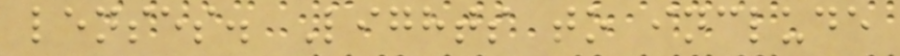lenses. Lights to include
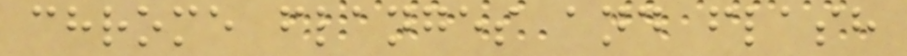chrome flanges and flash
